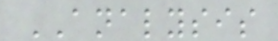ANALYSIS
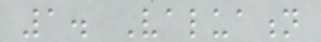1. Valuation
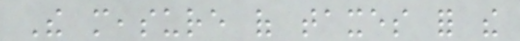The measure of taxes for the
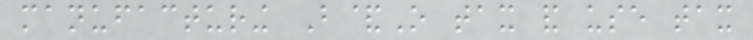manufacturing B&O tax and use tax
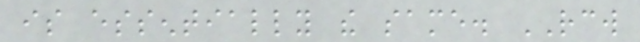is essentially the same. RCW
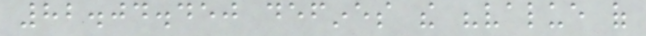82.04.450 defines the "value of
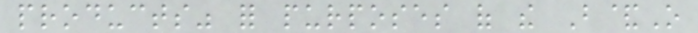products" for purposes of the B&O
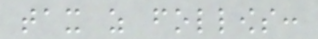tax as follows:
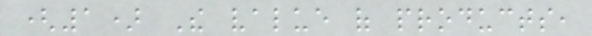(1) The value of products,
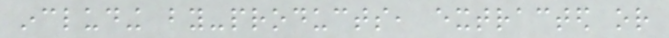including by-products, extracted or
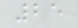25
